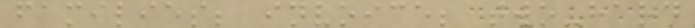families; invoice; two-hard
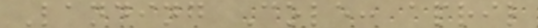Landing Cole: april
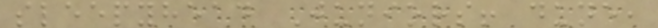sleepyhead Juniors! dune,
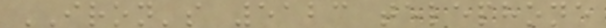IRON's 5123 telephone
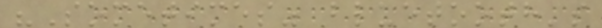"Sometimes" bluetooth's
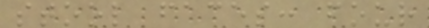stool faces: four
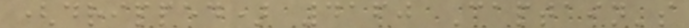(dripped) 4160 Captain's
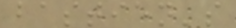bastien's
